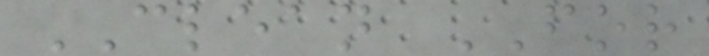CLEAN FOR
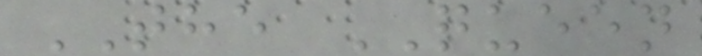THE QUEEN
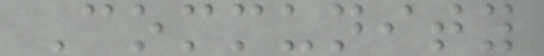Community
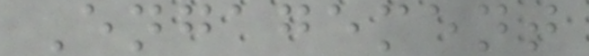Engagement
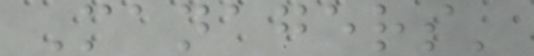Managers'
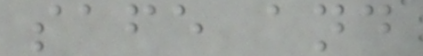safe and
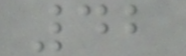42
